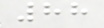88
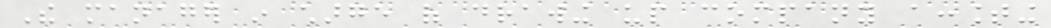The manager in charge of drawing up company accounting
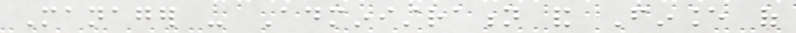Manager - Administration and Finance of
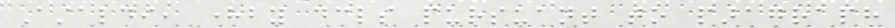Astaldi, hereby declares pursuant to paragraph
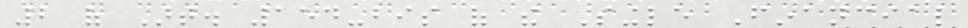2 of Art. 154-bis of the Single Financial
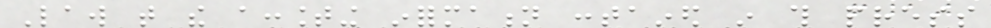Law that the accounting information contained in this press
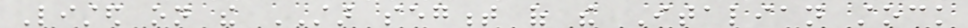Listed on the STAR segment of the Italian stock
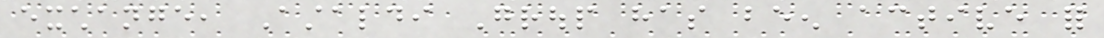exchange, Astaldi Group has been active for
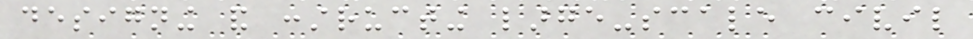designing and constructing large-scale civil
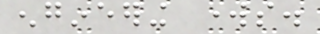engineering works.
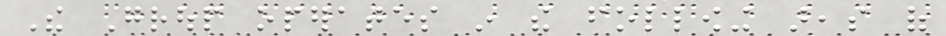The Group operates in the following areas of
